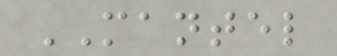MANTEL
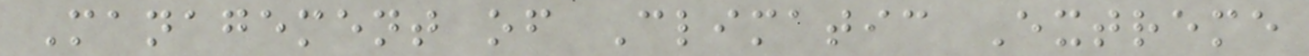Management of Climatic Extreme
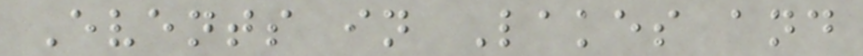Events in Lakes and
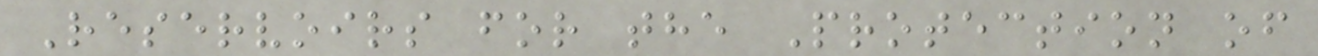Reservoirs for the Protection of
